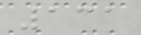131
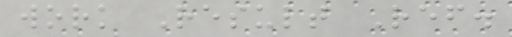work Result Ref.
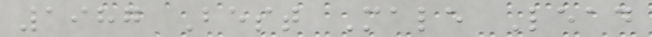1987 Best Male Lead
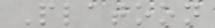Platoon
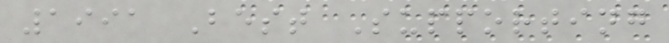1991 Best Supporting
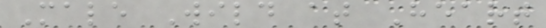Male Wild at Heart
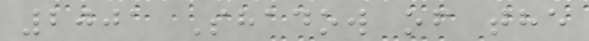2001 Shadow of the
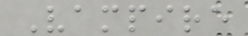Vampire
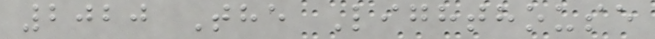2020 The Lighthouse
